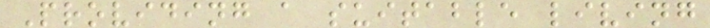Providing a suitable living
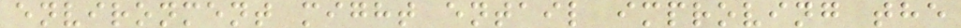environment might entail improving the
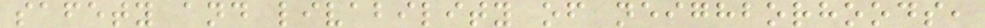safety and livability of neighborhoods,
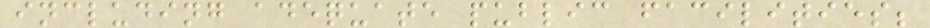including adequate public facilities;
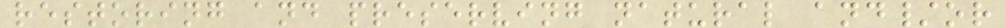restoring and preserving natural and/or
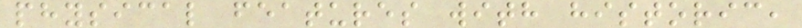physical features with historic,
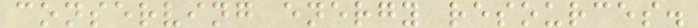conserving energy resources.
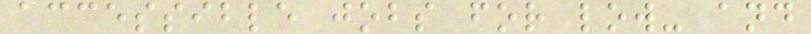accessible jobs for low- and
